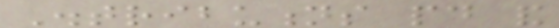Distributions paid and
